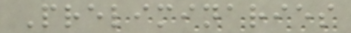Preliminaries
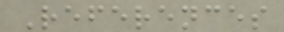References
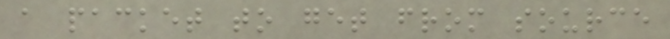a packet to get from source
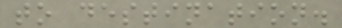to destination.
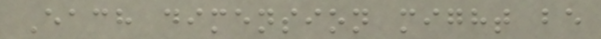Each dimension might be
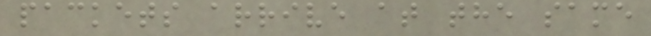packets arrive at the same
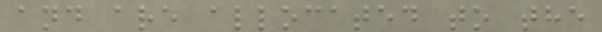and are allocated to the
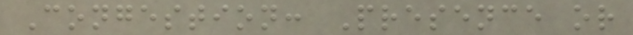Congestion: Presence or
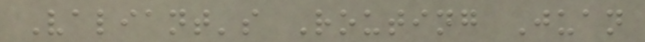Valiant's Routing Juan
